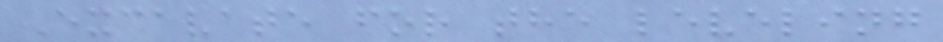Excavate for the leveling
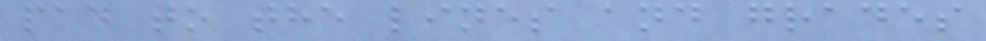pad to the lines and grades
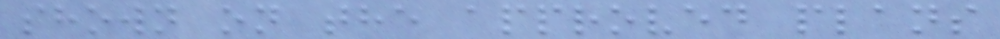shown on the approved plans
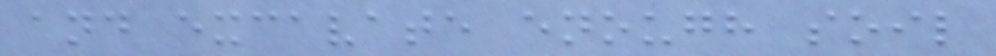and excavate enough soil
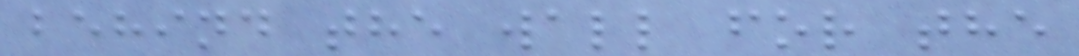behind the wall for the
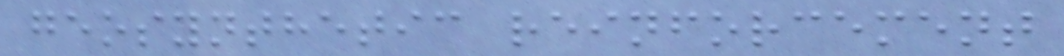geosynthetic reinforcement
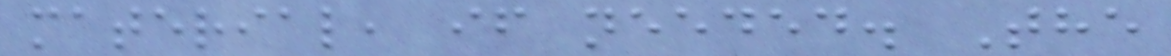material, if needed. The
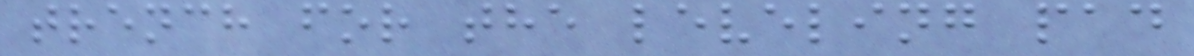trench for the leveling pad
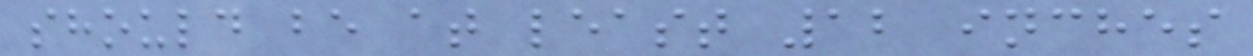should be at least 12 inches
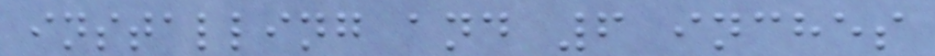installing and 6 inches
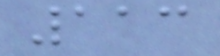113
